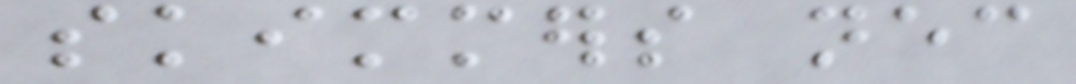skimmers necessary
